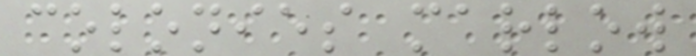colonies marlow
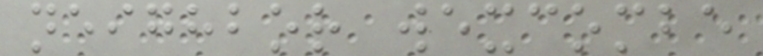neighbor wexcombe
